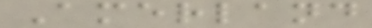Amerland
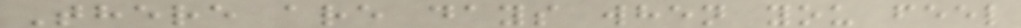There are days when you feel
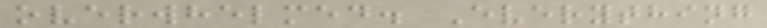overwhelmed. Everything
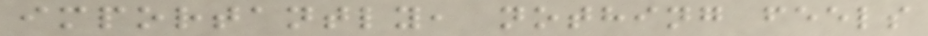importantly, nothing feels
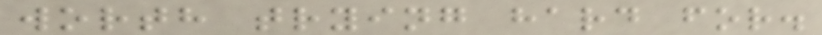worth trying hard for.
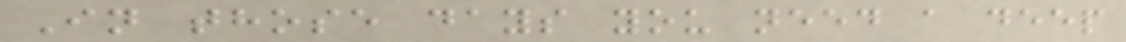In those days you need a deep
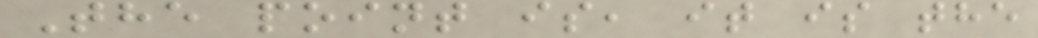The point is, it is the
